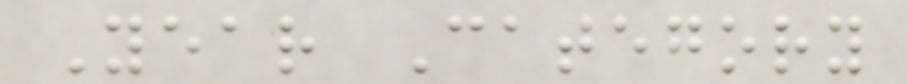Year Category
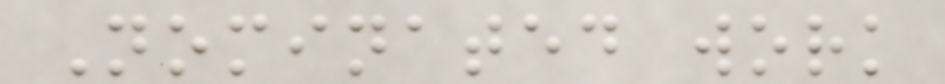Nominated work
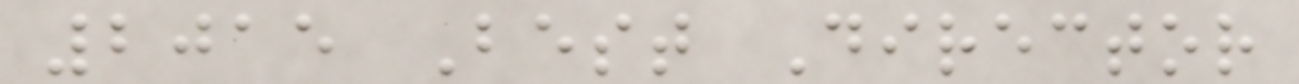2015 Best Director
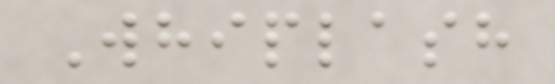Whiplash
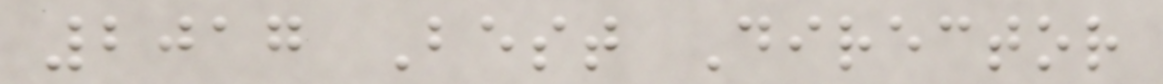2017 Best Director
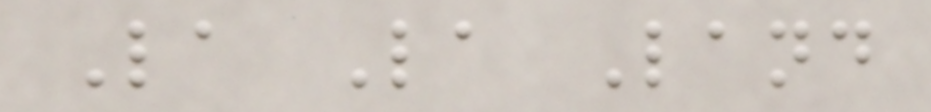La La Land
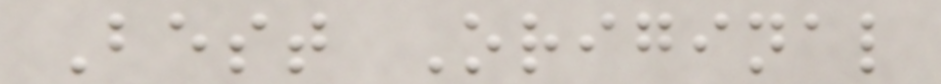Best Original
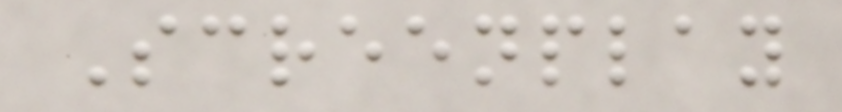Screenplay
